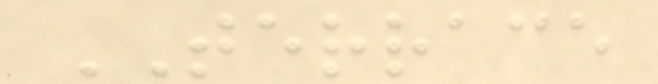TERRACE
